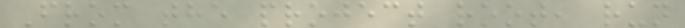From the project root, run
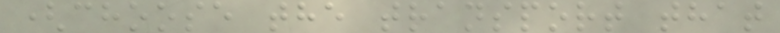(choose the transport that
